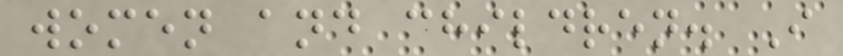women and children. I
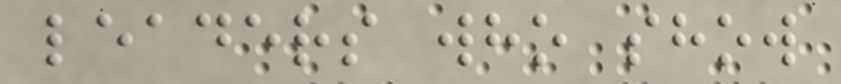leaders who show
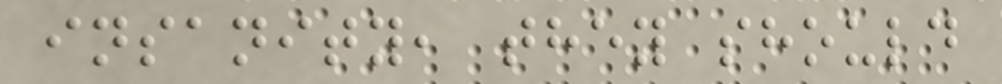insanity, they should
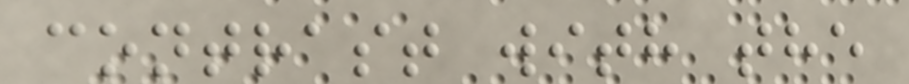contrast with the
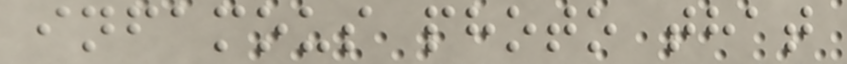infamous photo that
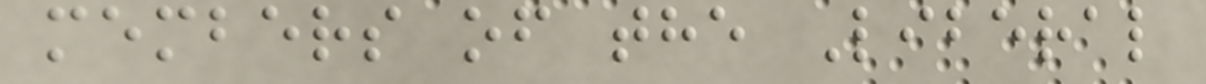members of the Liberal
